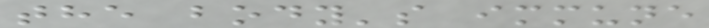the body's immune
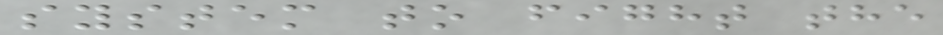system to fight the
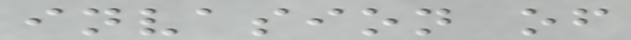invasion of
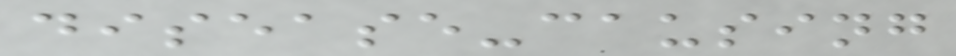disease-causing
